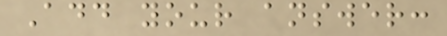Add your answer:
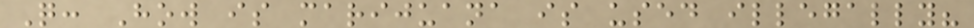Q: How is marijuana is used illegally?
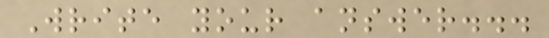Write your answer...
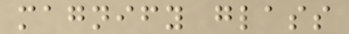magnify glass
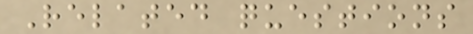Related questions
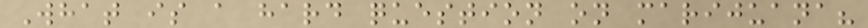What is a hard question on marijuana?
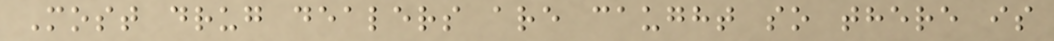Most drug dealers are caught so there is
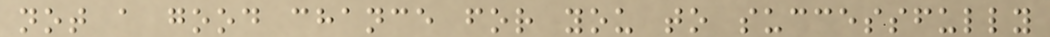not a good chance for you to successfully
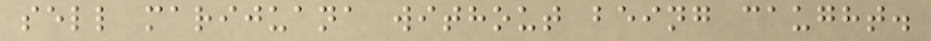sell marijuana without being caught.
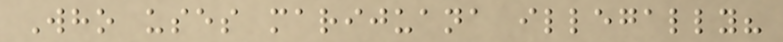Who uses marijuana illegally?
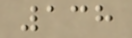138
